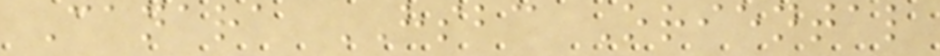Canara HSBC Oriental
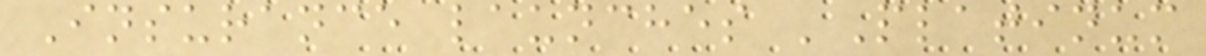Insurance launches 'Platinum
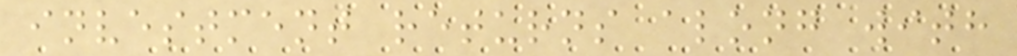investment returns along with
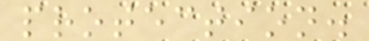protection.
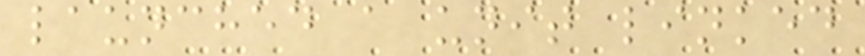launched a unit linked
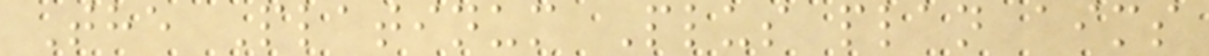The Platinum Plus plan aims
